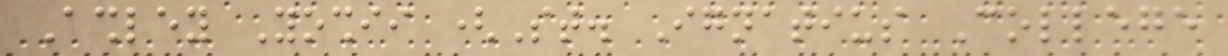Ashley Yoshii (St. Ignatius College
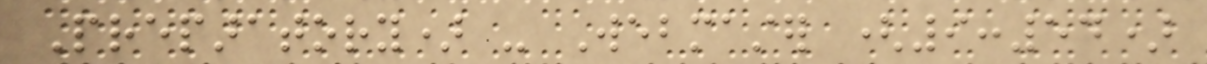Preparatory) - Webmaster (9:54)
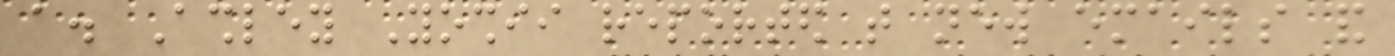a. Ashley Yoshii reported that new emails and
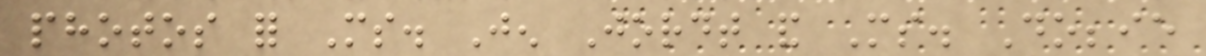photos for Ms. Jen Jordt and Ms. Dobbie
